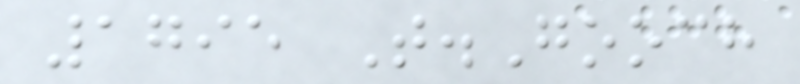1795 T.Gooch
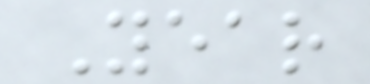Year
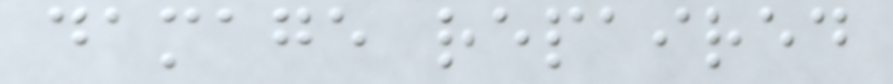damage repaired
